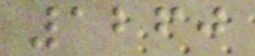1260
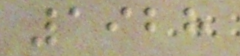1928
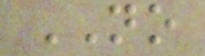NO
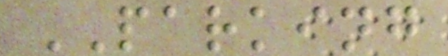PARKING
